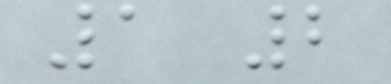1 2
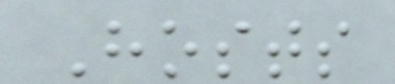Hosts
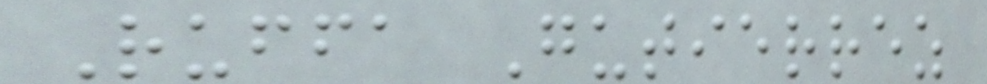Ruffa Gutierrez
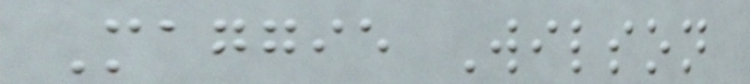Maggie Wilson
